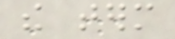the term
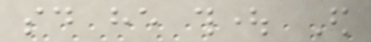said he thought Ed
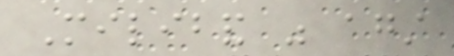Miliband was against
